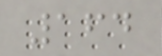164
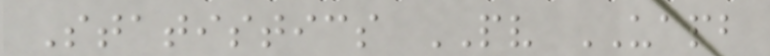Statistics PV UAPB
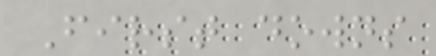First downs
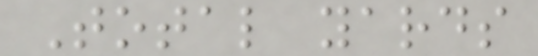Total yards
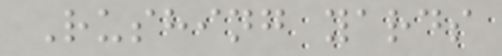Rushing yards
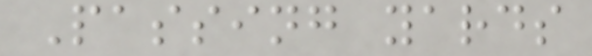Passing yards
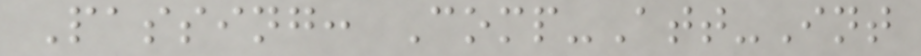Passing: Comp-Att-Int
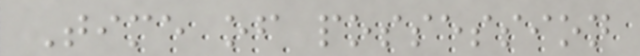Time of possession
